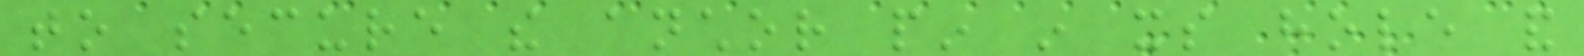to secure the anchor pin in its hole and
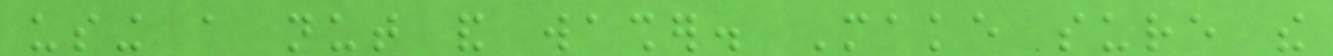using a nut and washer. Make sure the
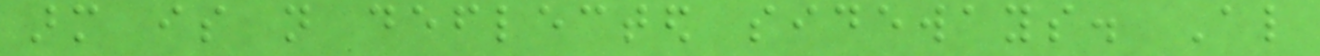arm is not deflected sideways. Also
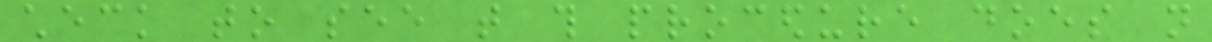check to see that this procedure does not
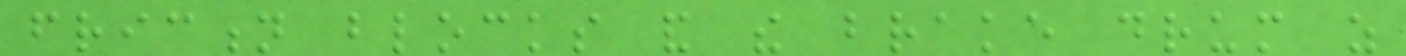friction blocks and the brake drum as
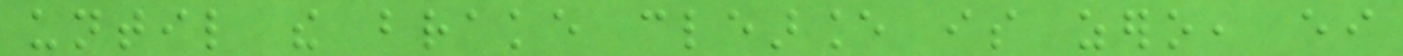until the brake clearance is zero, either
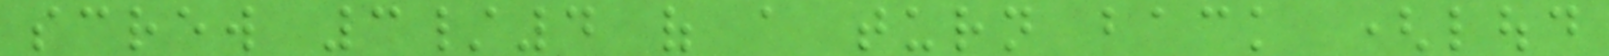screw 3/4 of a turn back (loud
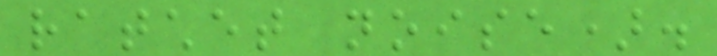ratchet noise).
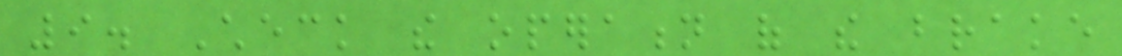9. Check the operation of the brake
